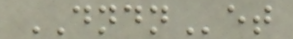DNDNet
